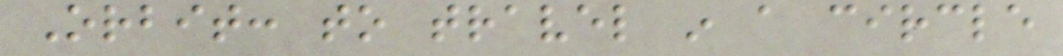Orbit: to travel in a circle
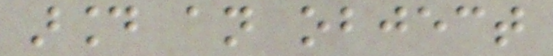around an object
